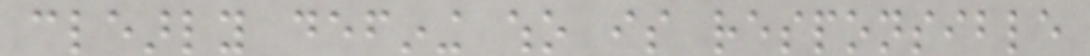clearly defining who is responsible
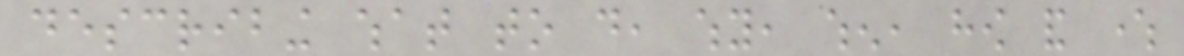describing what to do, why, when, how and where
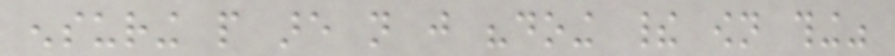ensuring people are not just "doing their own thing"
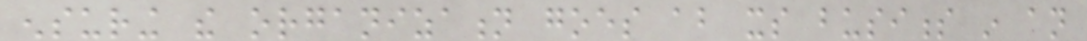ensuring the organization goes about its business in an
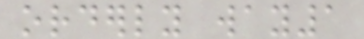orderly way1
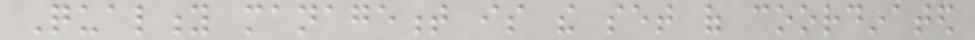Quality management is the set of coordinated
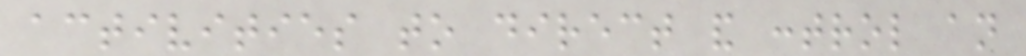activities to direct and control an
